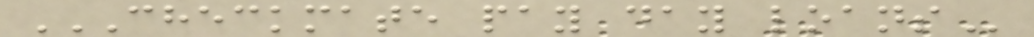CHECKMATE PAY DAY LOANS
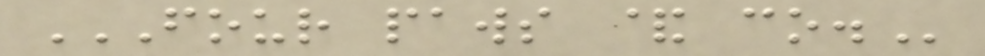FOUR PAWS & CO.
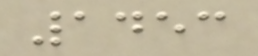1453
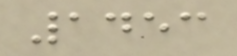1453
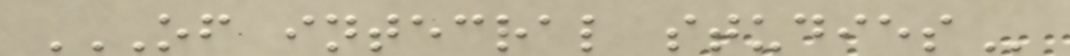OF INTECRAL STUDIES
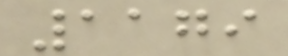1179
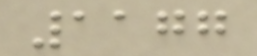1177
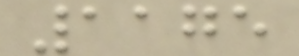1175
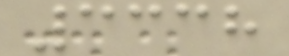3338
